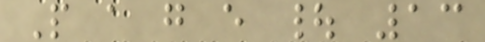P a g e | 13
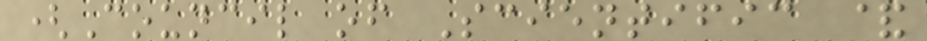(Council of Scientific &
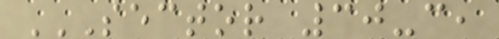SECTOR 30-C,
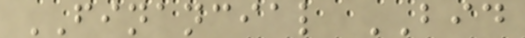FINANCIAL BID
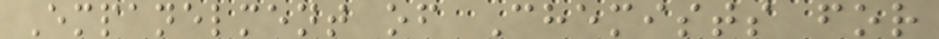Empanelment of Chemists for
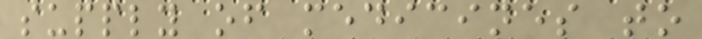supply of medicines to
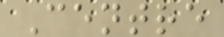Centre
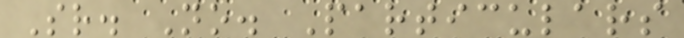Sr. No. Particulars
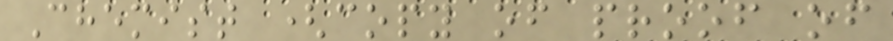Chemist (copy of proof of
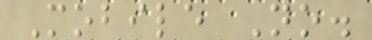Mobile No.
